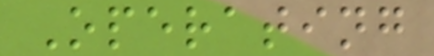Operating
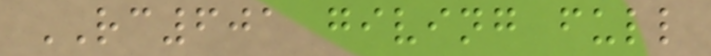RC601 giving full
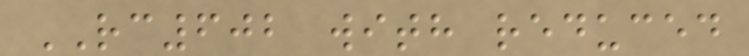RC602 with reduced
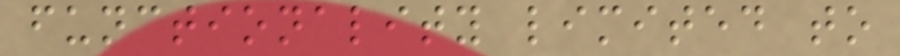functionality limited to
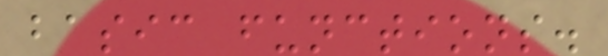basic functions.
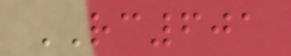RC601
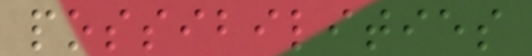possibilities
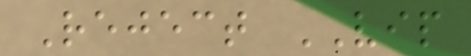Reject VIP
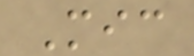Mic
